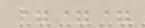===
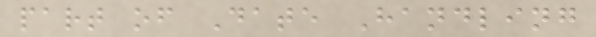part of Date Handling
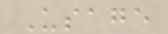Usage
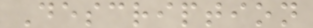Description
